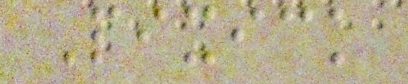Pixick
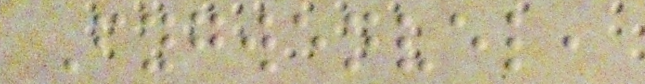Fygwenvel,
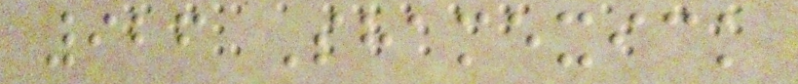926 Shamexick
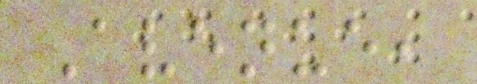Avenue,
